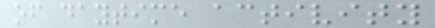of daytime activity
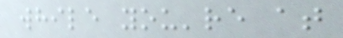while you're at
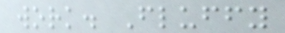work. Fluffy
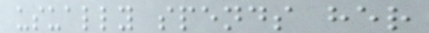usually spends her
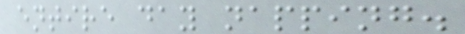entire day napping.
